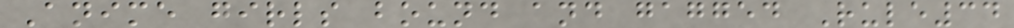Anime girls bound and gagged Rule34
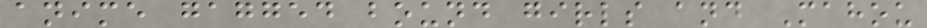anime gagged bound girls and Mahou
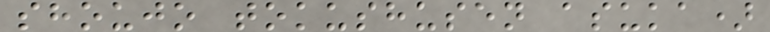shoujo tokushusen asuka)
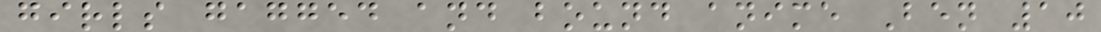girls gagged and bound anime Ben 10
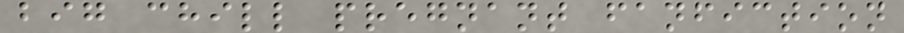big chill pregnant fanfiction
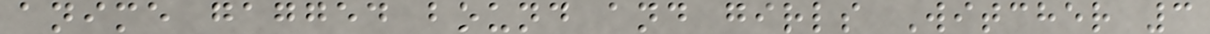anime gagged bound and girls Witcher 3
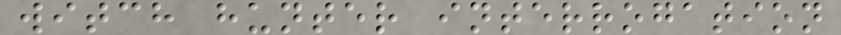witch hunter interrogation
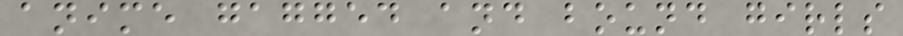anime gagged and bound girls
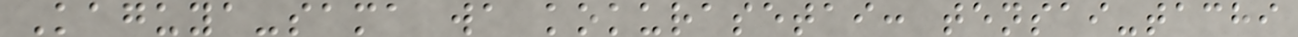Kaguya-sama wa kokurasetai: tensai-tachi
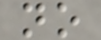no
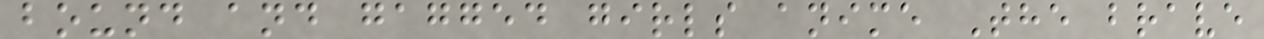bound and gagged girls anime The brave
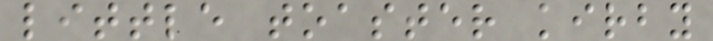little toaster kirby
